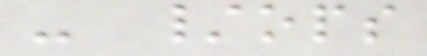- /ops
